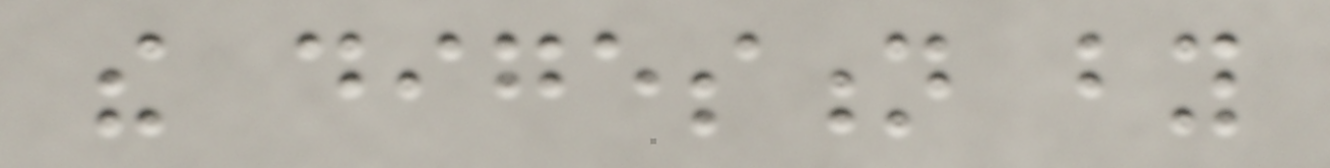the digestion by
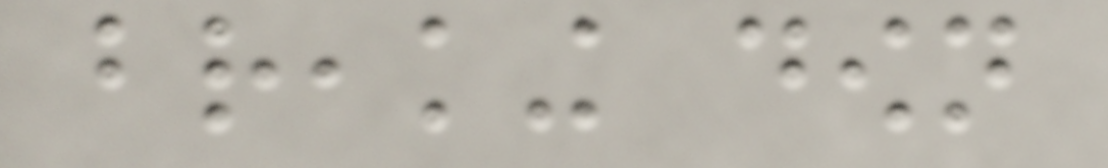breaking down
